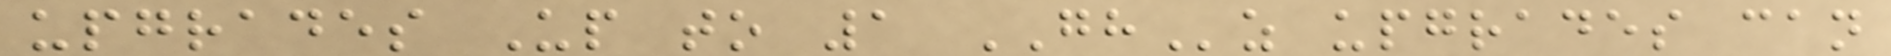upgrades Up to 1 GHz upgrades can
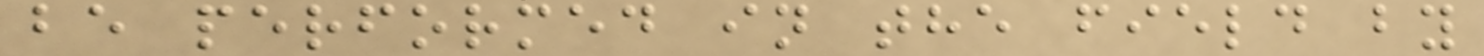be performed in the field by
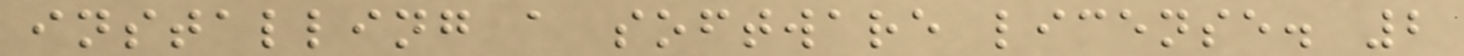installing a software license. 2
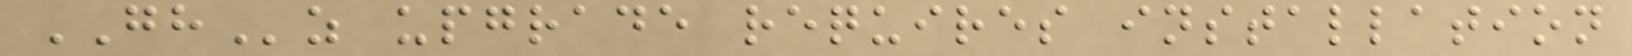GHz upgrade requires installation
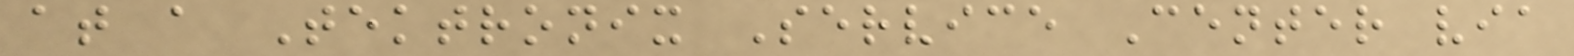at a Tektronix Service Center via
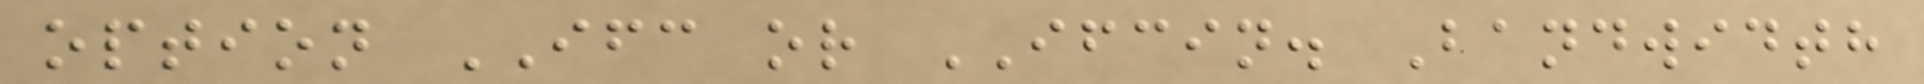option IFC or IFCIN. Bandwidth
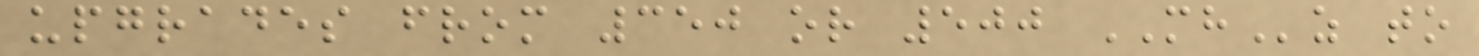upgrades from 350 or 500 MHz to
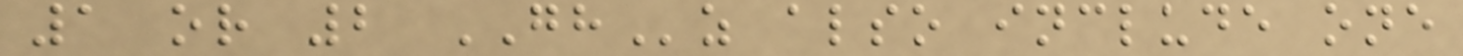1 or 2 GHz also include one
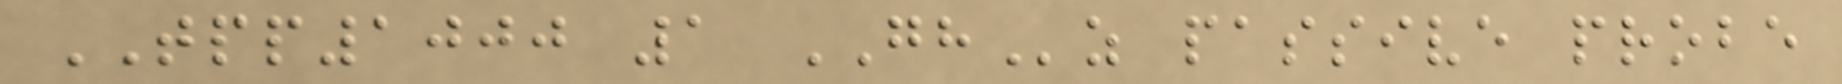TPP1000 1 GHz passive probe
